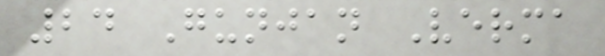24 Gunjan Verma
